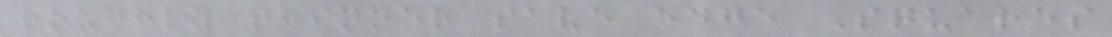roughly thinner save edge Squares
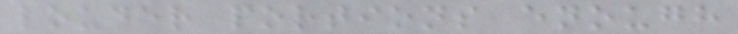louder portions enough
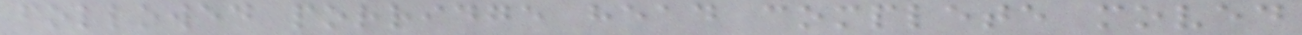followed porridge head complete moved
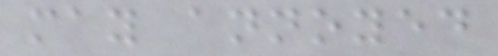may annoyed
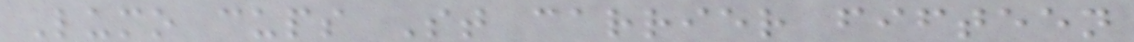Lumo cups St carrier fifteen
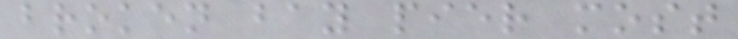broken bay pier most
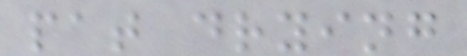pat drying
